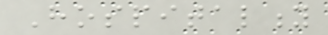Hospitality
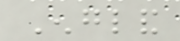England
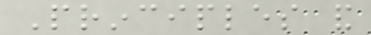Principles and
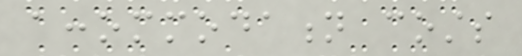accommodation costs
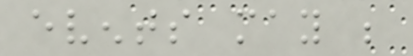events may be
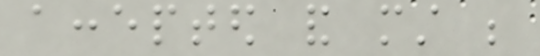accepted and must be
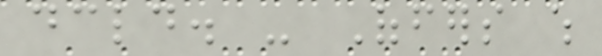declared. - Offers which
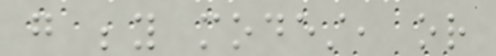go beyond modest, or
